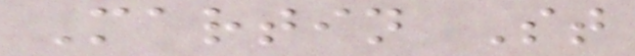Martin St
